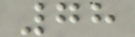78
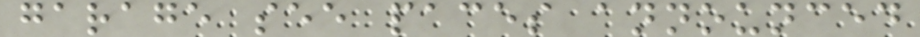garage see paces announced
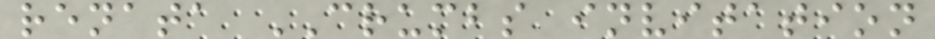renata CRUMBS invitation
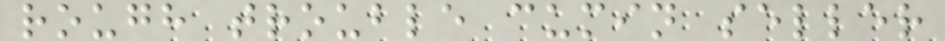rough trouble cumin seller
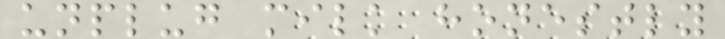unplug milk honestly
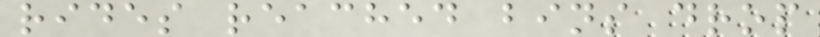rides reached bins drop
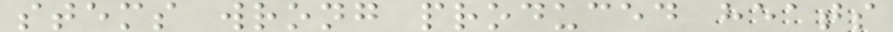stems wrong produced heats
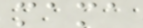mama
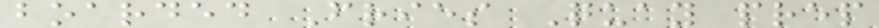boarded Fries Quay prep
